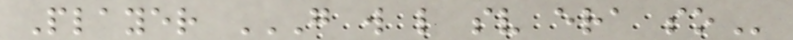Player G W L SV ERA SO
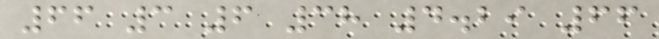66 3 6 38 4.29 66
